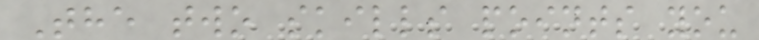The two skills points you
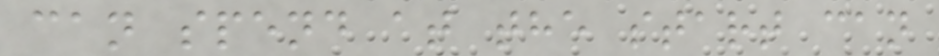can spend at the start can
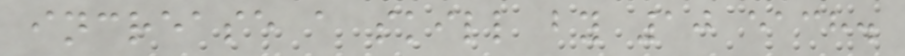increase a skill by 10 each.
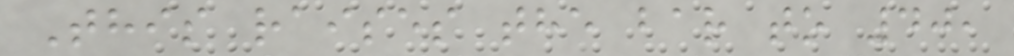This raises the bar to 40,
